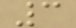3
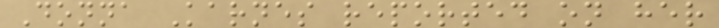Donna Karnes reported on her
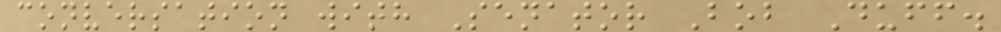conversation with Senator Bob Duff.
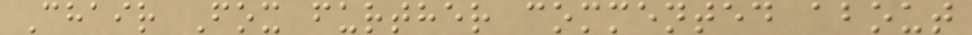Chair Fox further commented about
